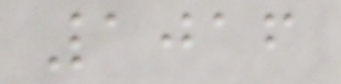1016
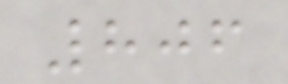806
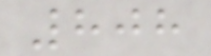808
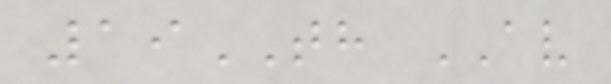19TH AV
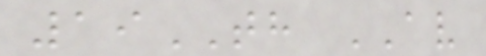19TH AV
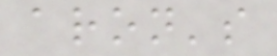aron's
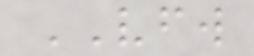VFW
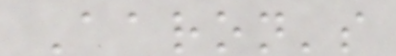Aaron's
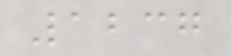1237
